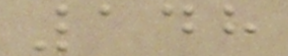148
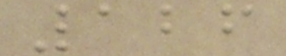126
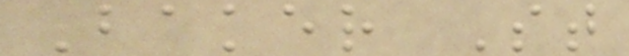Baker St
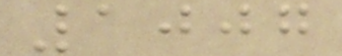1007
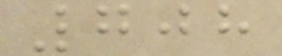708
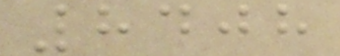8408
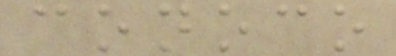conoco
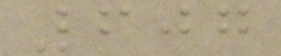607
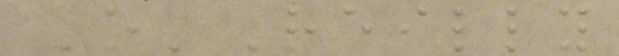O'Reilly
